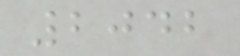2042
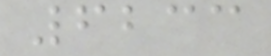6233
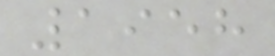1958
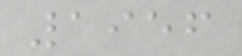1956
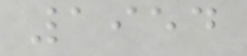1954
